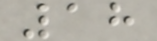18
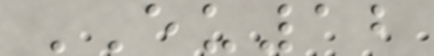EU12
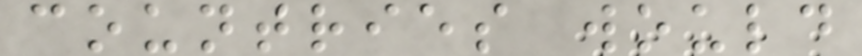countries would
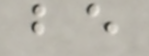be
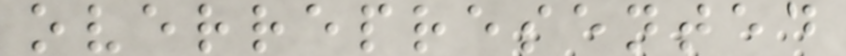overrepresented
